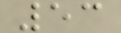53
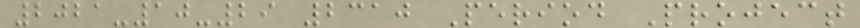2021-10-29 2310 Period Project
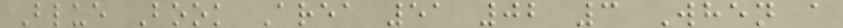Blue Book Area 51 02 3 When a
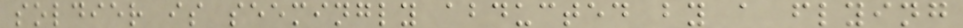soldier is seemingly abducted by a flying
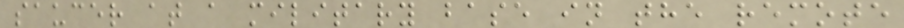saucer at a military base in the remote
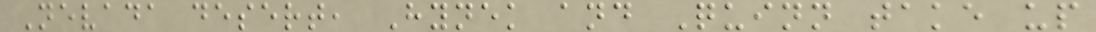Nevada desert, Hynek and Quinn take up
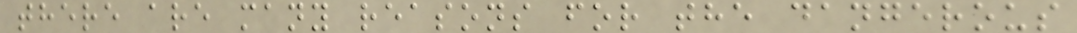there are many reasons for the dangerous
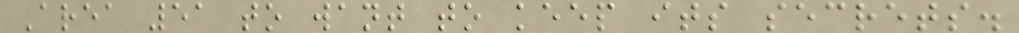Area 51 to want to keep its secrets.
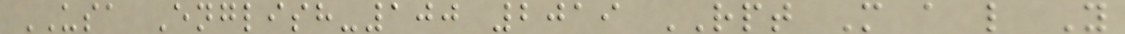USA English-100 2019 RPT M a l Y
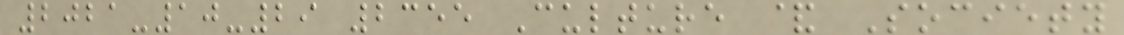2021-10-29 2355 Culture & Society
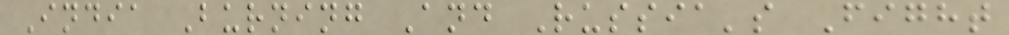India Burning And Russia's Fight
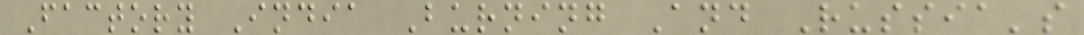Factory India Burning And Russia's
